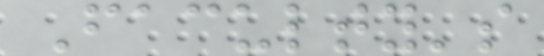Faculty's
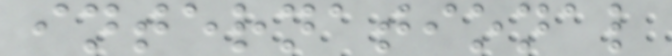international
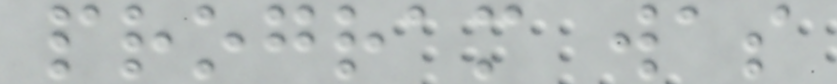program was
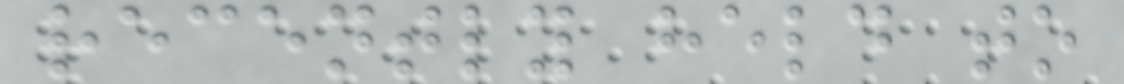recently held to
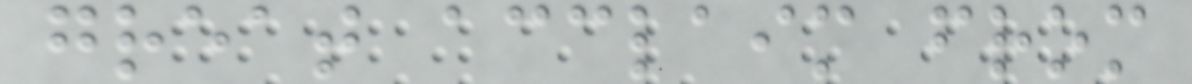great acclaim from
